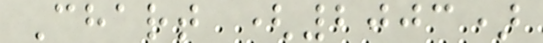Chart (2003)
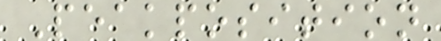Peakposition
